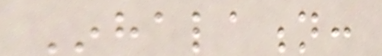Inhalation:
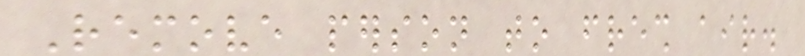Remove person to fresh air.
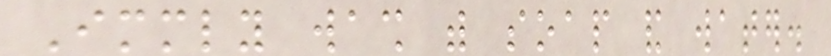Immediately wash with soap and water.
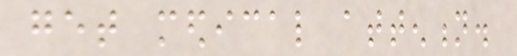get medical attention.
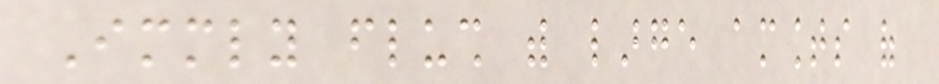Immediately flush with large amounts of
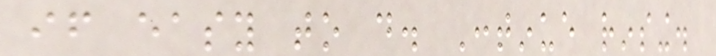if easy to do. Continue rinsing.
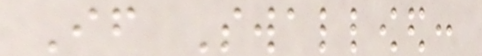If Swallowed:
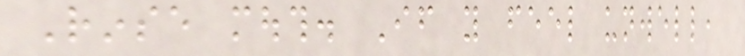Rinse mouth. If you feel unwell,
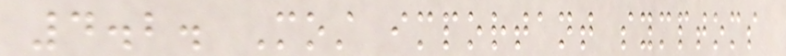4.2. Most important symptoms
